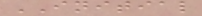INITIAL
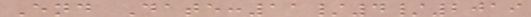End Date:11/4/2019
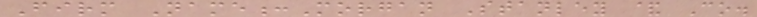Firm Name:Morgan Stanley & Co.
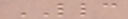LLC
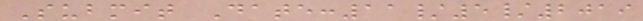Submit Date:11/5/2019
